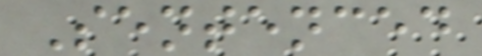Sentenced
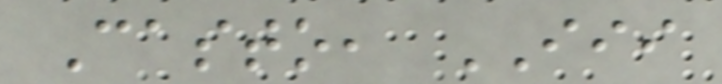Casto, III
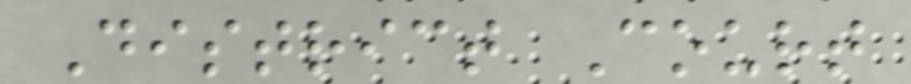District Court
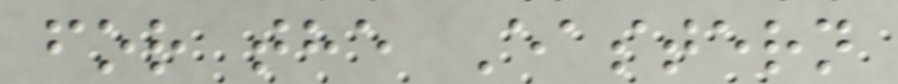for the Eastern
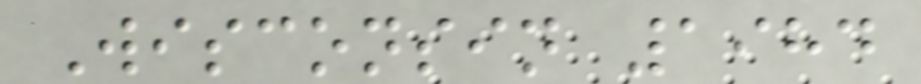Wisconsin 1984
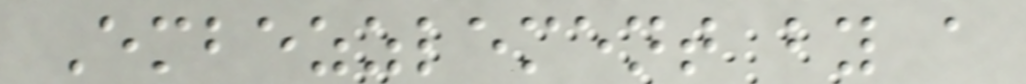Embezzlement by a
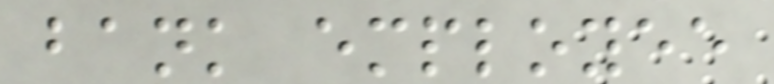bank employee
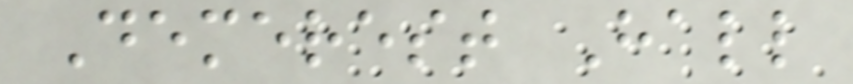Demerest Hall
